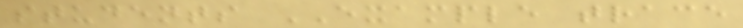students EXAMPLE trace
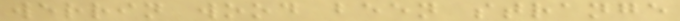werrin wood been strange
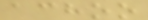achoo
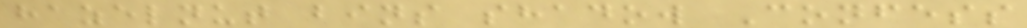hazelnut bins shadow Confess
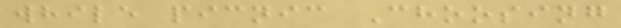while picnic Choosing
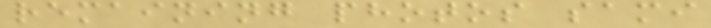remaining photos sami
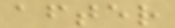after
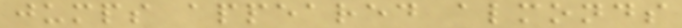jumps appeared almonds
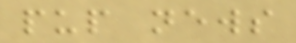pup news
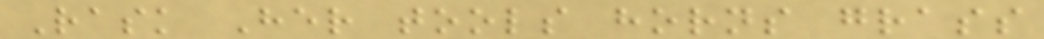Rask Her tools horns grass
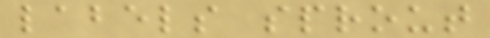labels sprout
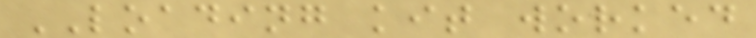LOADING kit worked
